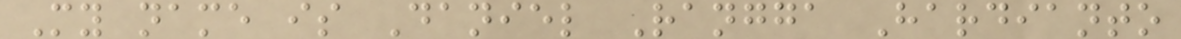My name is Daniel Rangga Hardianto
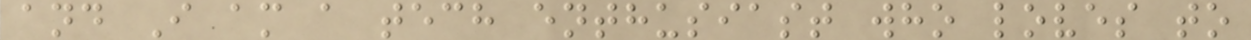and I am a tech enthusiast who loves to
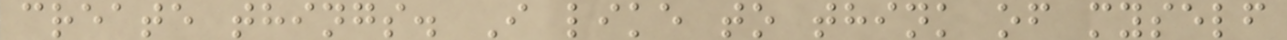create things. I like to think of myself
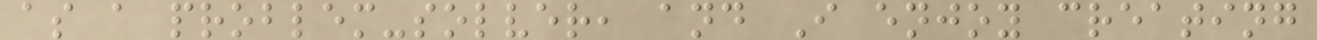as a problem-solver, and I enjoy creating
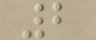2
